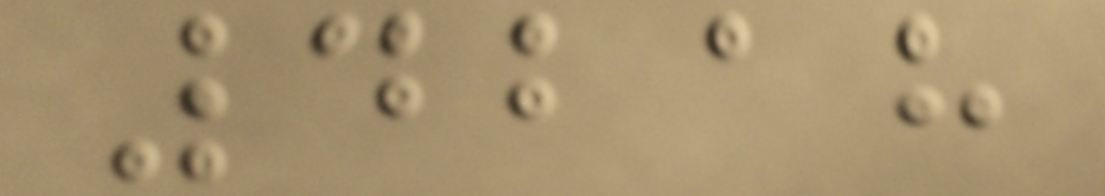4218
